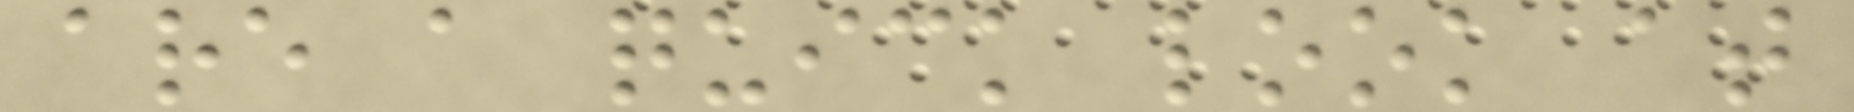are a quick look at
